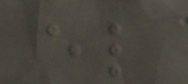el
